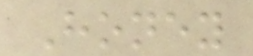Honey
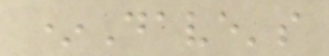*Dave's
